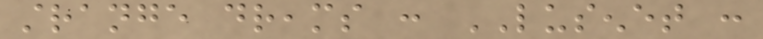strange dreams : LUSENET :
